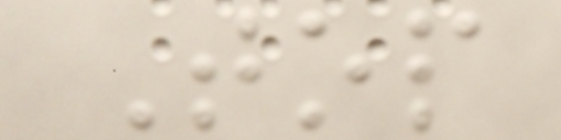Top
